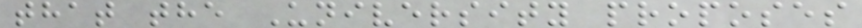that the University proposes
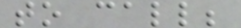to call;
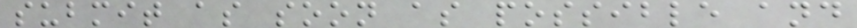submit as soon as possible and
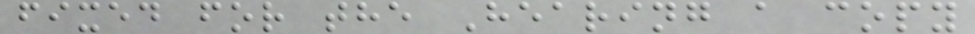fixed for the Hearing a copy
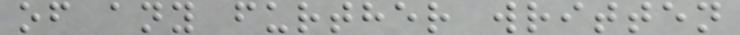of any further written
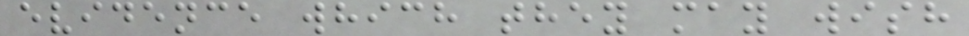evidence which they may wish
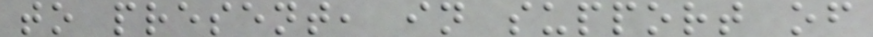to present, in support of
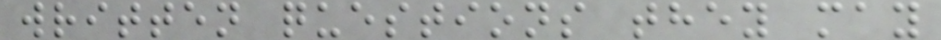written questions they may
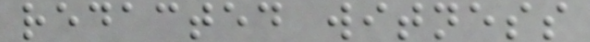redacted witness
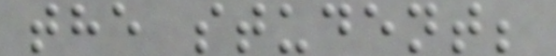the student;
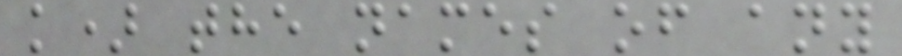k) the names of any
